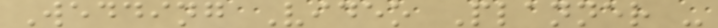Wedding Video Planner -
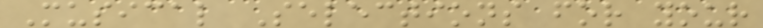Musical Selections for your
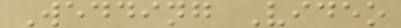Wedding Video
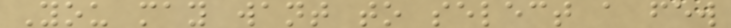You may want to select a few
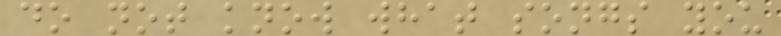do not know what songs you
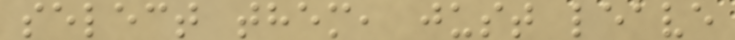select them, just leave
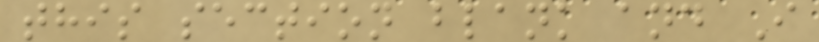this section blank and I
